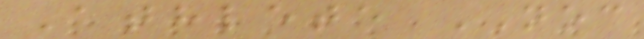Athlete NOC
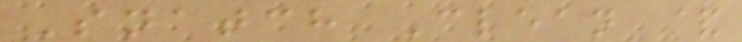Snatch Clean &
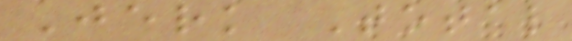Jerk Total
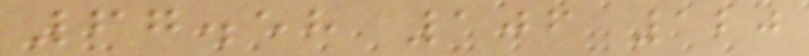67.58 106 120
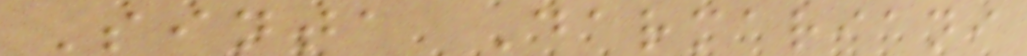Sinta Darmariani
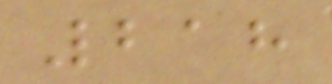218
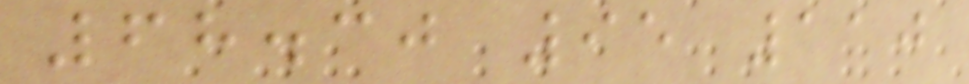68.30 95 110
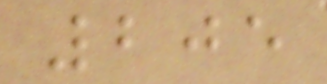205
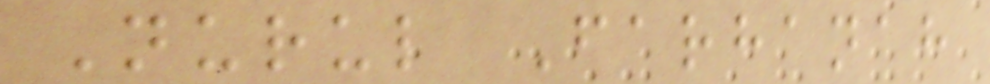Nurul Farhanah
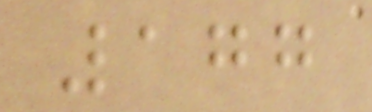177
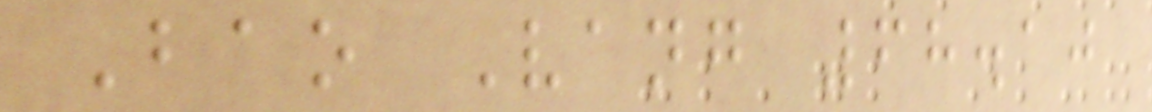Bao Vang 68.10
